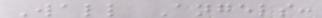Wall Angels:
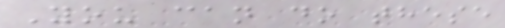You can do these
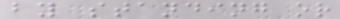by standing or
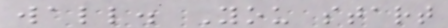wall. You start
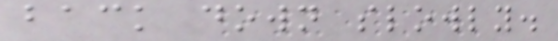back down slowly.
